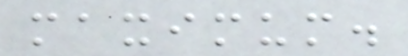maximum.
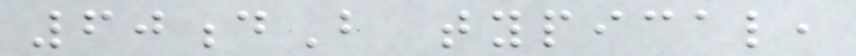60dB typical,
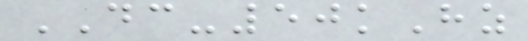DC-50kHz
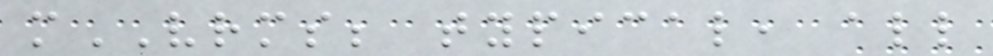mVRMS; typical, all
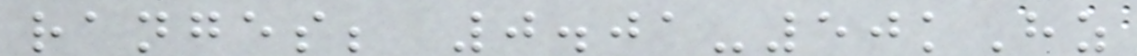ranges; 0.01-50kHz
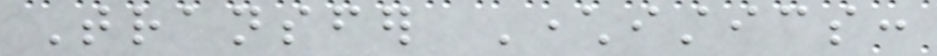Transfer Characteristics:
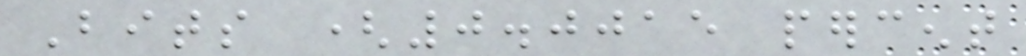Bits (0.0015 percent
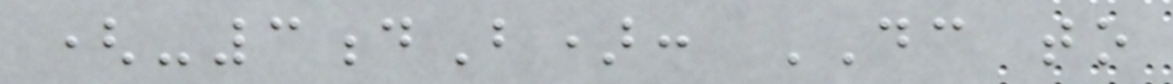(-3dB): DC to
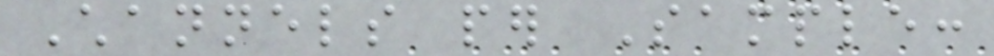Channels per Sample:
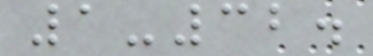1-32.
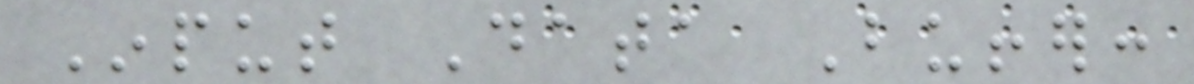Input Data Buffer:
